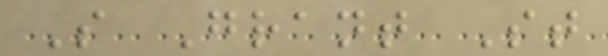S Grant St
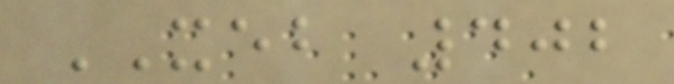XEB 402
